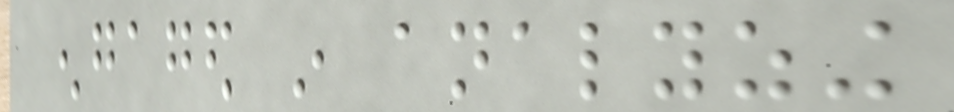engaged in analyzing
